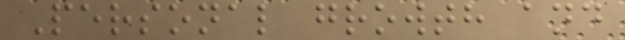Personal growth and
